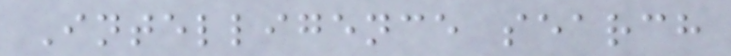Intelligence search
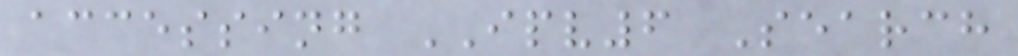accessing IPV6 Search
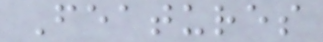Features
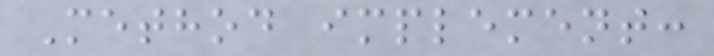Method implement:
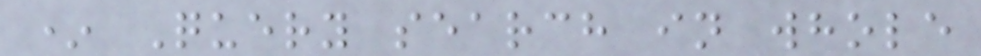* Query search in whole
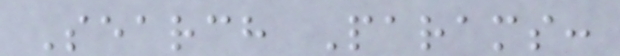Search Params:
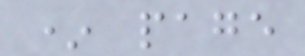* page
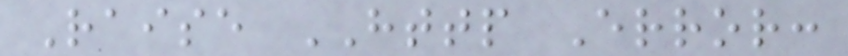Raise HTTP Error:
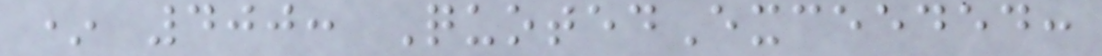* 400: QuotedExceeded:
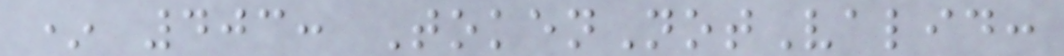* 403: TokenNotValid:
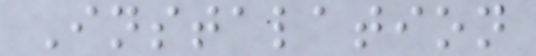Instalation
